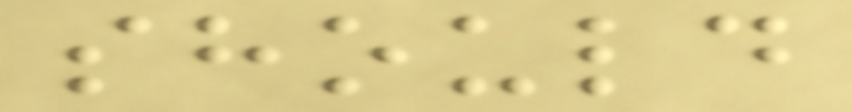should
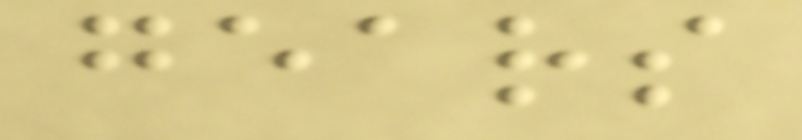gears
